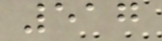517
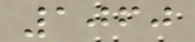1060
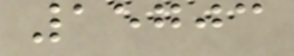15703
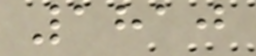1810
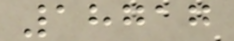18717
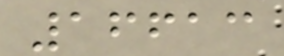16613
